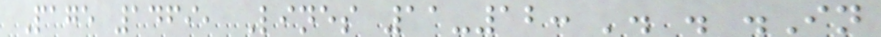Page 1469, Lines 11-12: '. . .In
